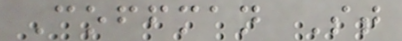Coffman St
